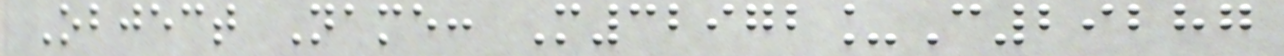Object Name: M32972_C29287
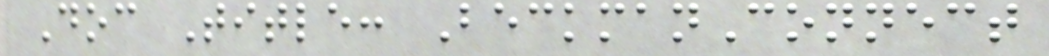Doc Title: BeckmanConnect
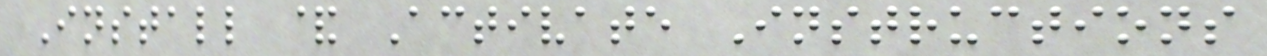Install & Activate Instructions
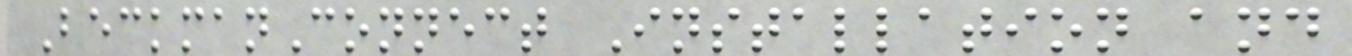BeckmanConnect Installation and
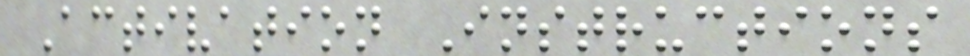Activation Instructions
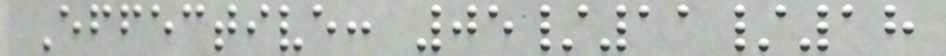Effective: 05/11/18
